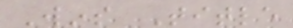Wins Title
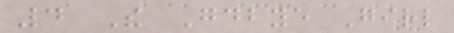4 The Goodbye Girl
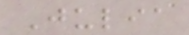Julia
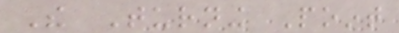The Turning Point
